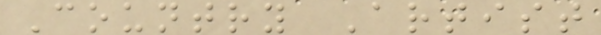Country Artist
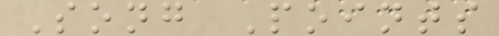Song Points
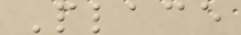Place
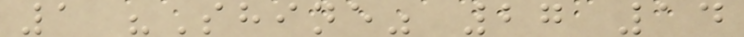1 "Shine" 27 14
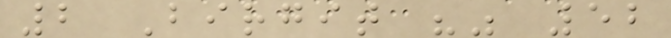2 Birgit "" 52
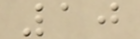10
